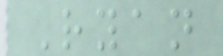Ryan
